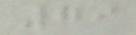79
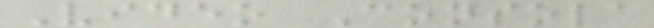Video Consola
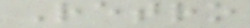Retro
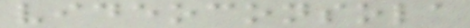videoconsola
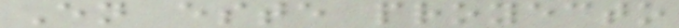En este proyecto
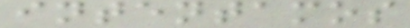intentamos
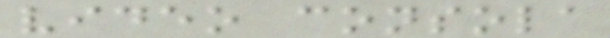video consola
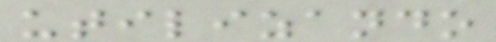utilizando
